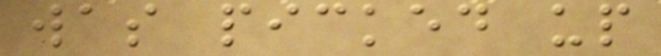was picked up
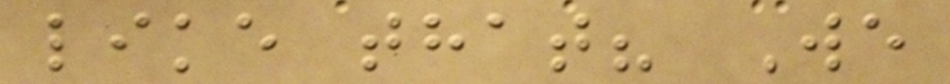like that? We
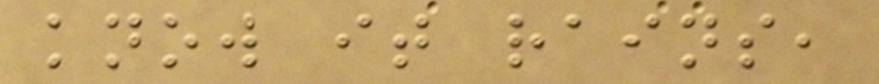know it rains,
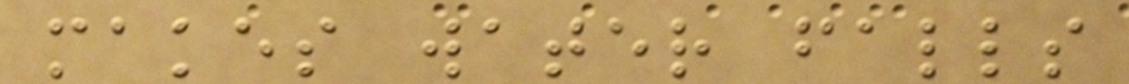makes water falls
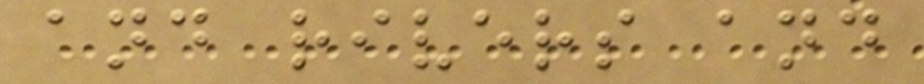and rivers and
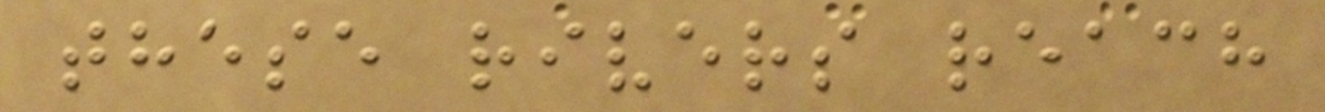these rivers reach
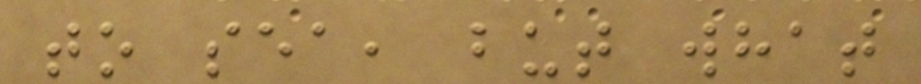to sea, but what
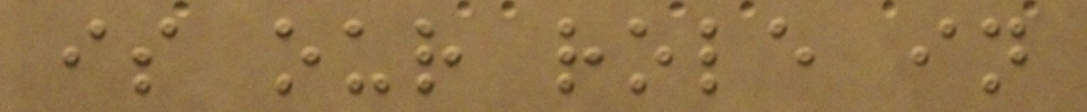is our role in
